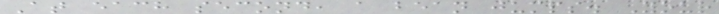At each second, a bean jumps. Your
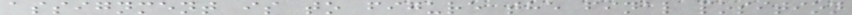assignment is to figure the final position
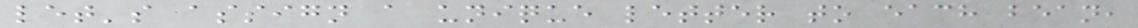let's assign a unique letter to each bean,
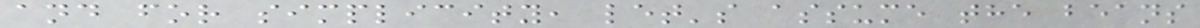and for simplicity, let's assume the beans
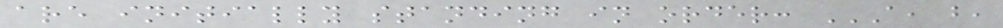are initially standing in order: A, B,
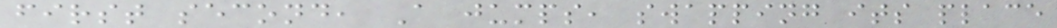first second, A jumps, swapping its place
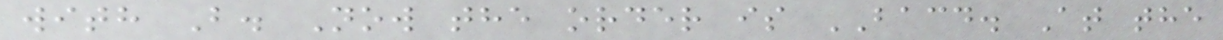with B. Now the order is BACD. At the
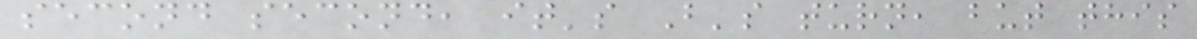second second, it's B's turn, but this
